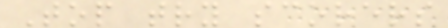Top try scorers
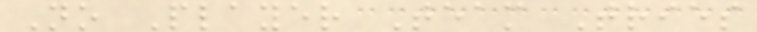No Player Team Tries
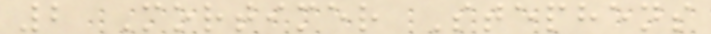2 Mortimer Stephens
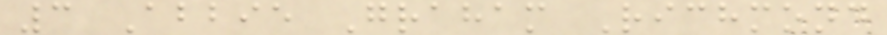3 Abbie Graham Richmond
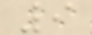9
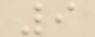9
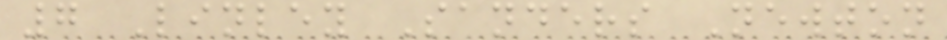7 Linley Sanders Newton
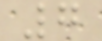7
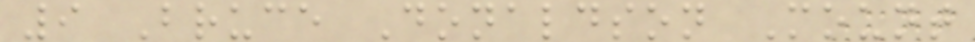9 Bruce Donaldson Mount
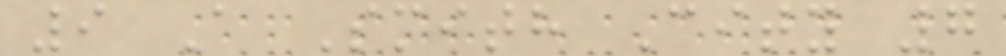9 A Smith City 7
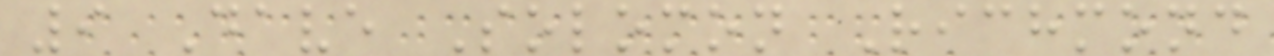9 Dave Solomon Richmond
